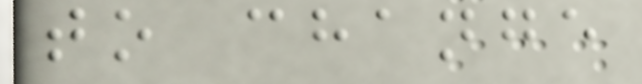to change
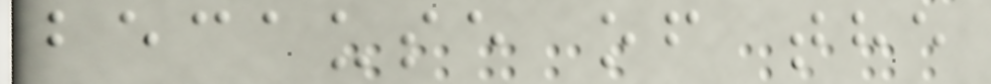because of the
